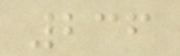236
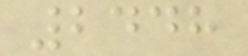2448
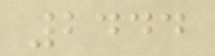2444
